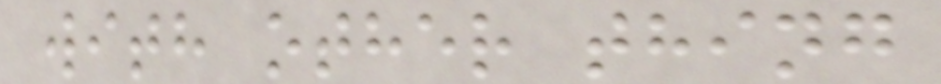with other thing
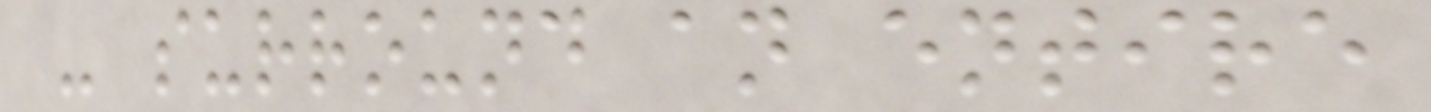- surround an entire
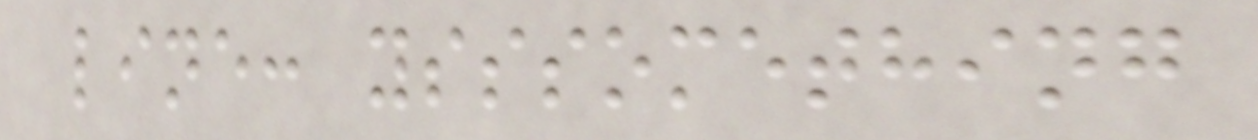line: ysssomething
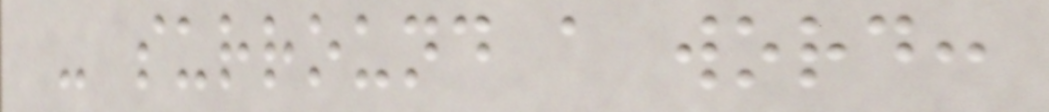- surround a word:
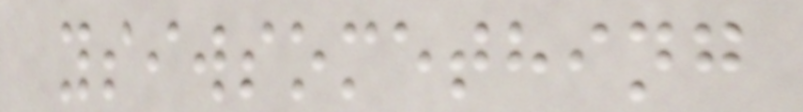ysiwsomething
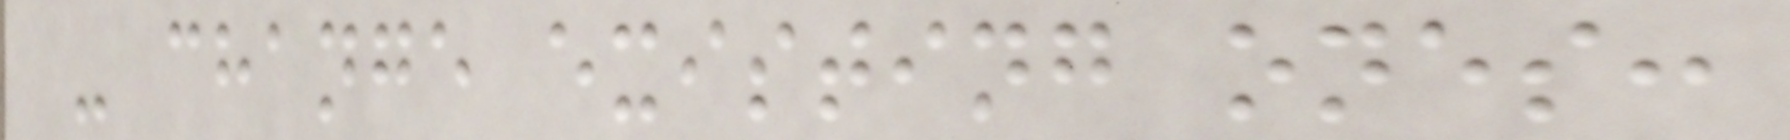- change existing ones:
